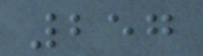257
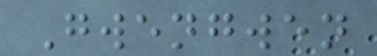Gwengwen
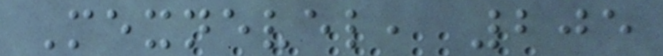Mexnevel, 205
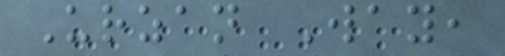Urzan Way,
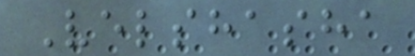Velshasha
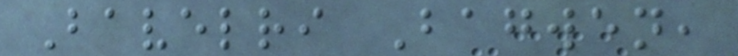Bavelri Bagwen,
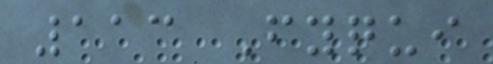113 Fyqui
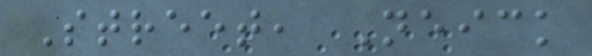Street, Neick
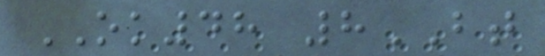OK48 8BT
